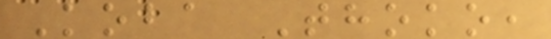Koba Thoko,
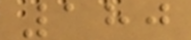180
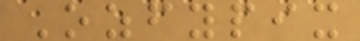Ozfypix
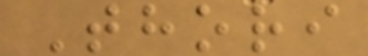Thori
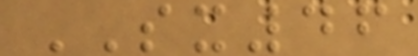SX46
